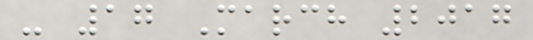- 17 March 2017
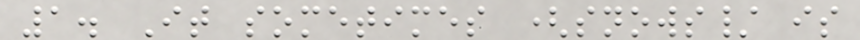1. It sometimes (snows/ is
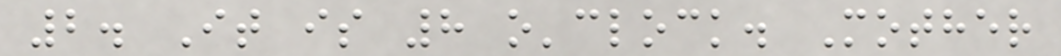2. It is 8 o'clock. Mother
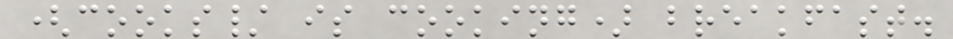(cooks/ is cooking) breakfast.
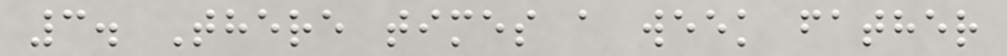3. There times a week father
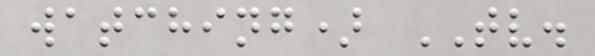watching) TV.
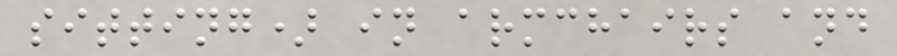sitting) in armchairs and
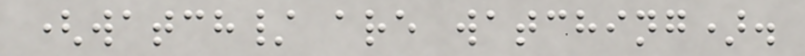(watch/ are watching).
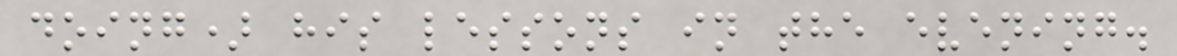doing) his lessons in the evening.
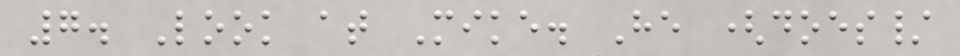7. Look at Mike. He (does/
